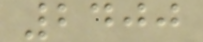2400
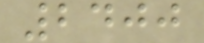2400
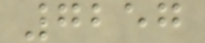7257
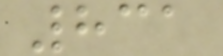831
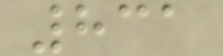831
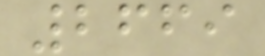2669
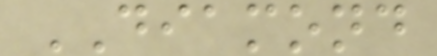DIAMOND
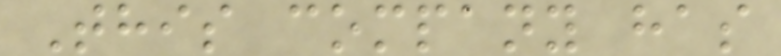This company has
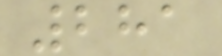281
